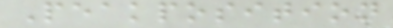Peakposition
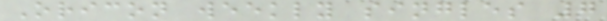Oricon weekly singles 7
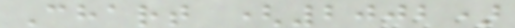Chart (2002)
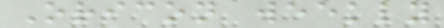Oricon weekly
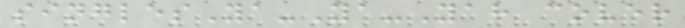singlesYa-Ya-Yah cover
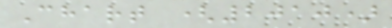Chart (2010)
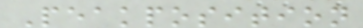Peakposition
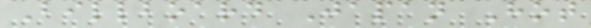Billboard Japan Hot
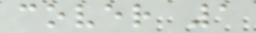cover 1
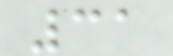31
